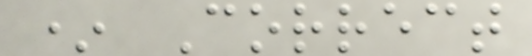* Correct
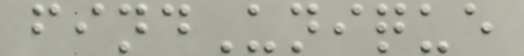findUnique
